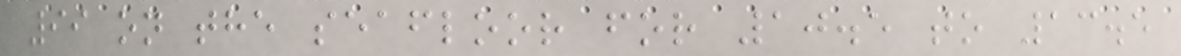99 on the seafloor for 10.5 to 13.5
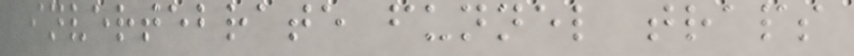invertebrate funnel traps
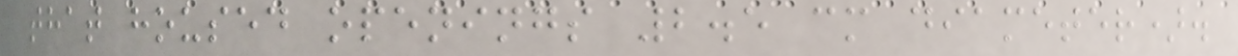that housed openings 2.5 cm diameter).
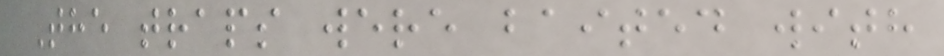The traps were baited with
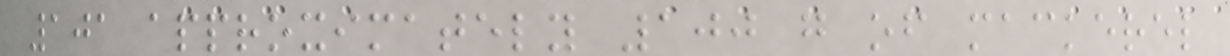101 approximately 100 g of mackerel
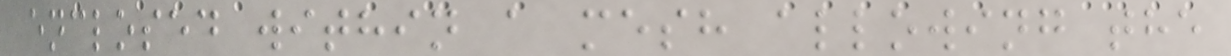enclosed within a mesh allowing the
